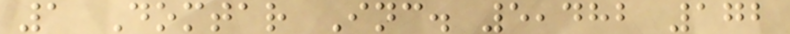1 Domtar Inc. 5,482 172
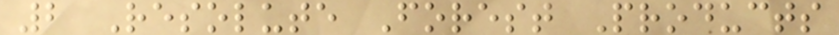2 Resolute Forest Products
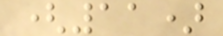(11)
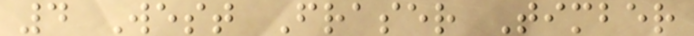4 West Fraser Timber
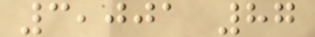3,001 87
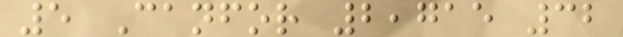5 Canfor 2,715 32
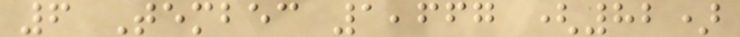6 Tembec 1,667 (82)
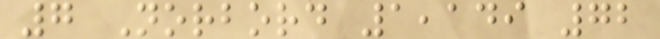7 Norbord 1,149 72
